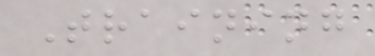Training
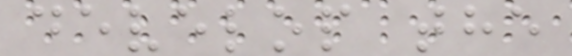develop the
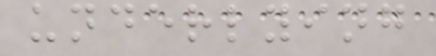underlying
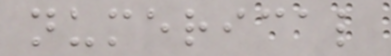numerical
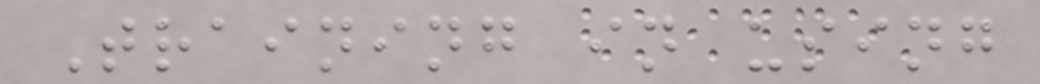Training in using
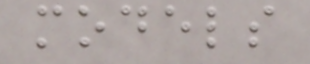models
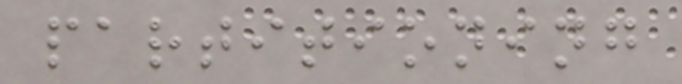partitioning
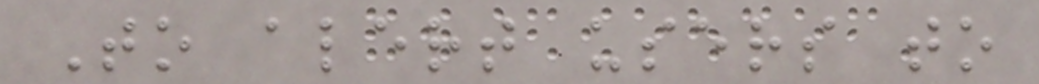To alert users to
